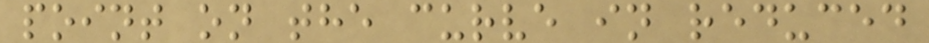point on the curve in reduced
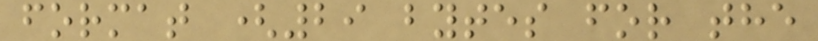format (29 bytes for the
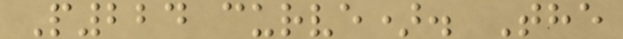P224 curve). The
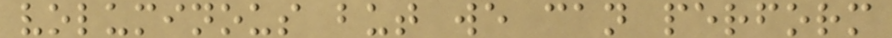voluminous but we can perform
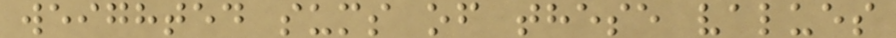weighted sums of these values
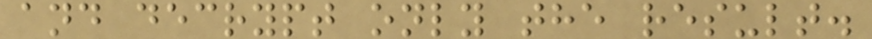and decrypt only the result.
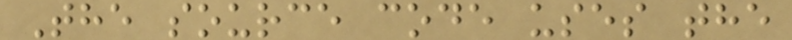The source code uses the
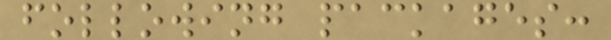following packages:
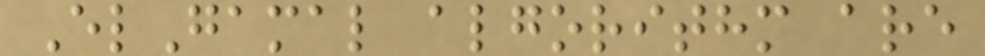ElGamal algorithm are
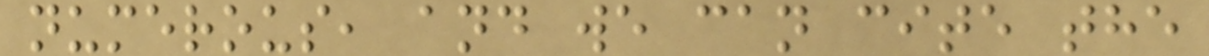numerous, and we can cite the
